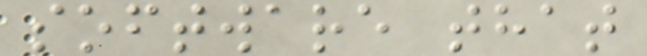software that
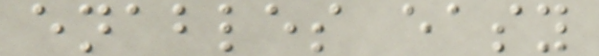enables easy
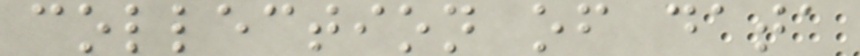collection of data
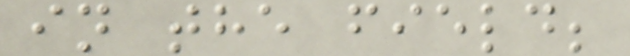in the field;
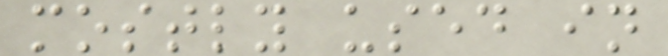mostly used in
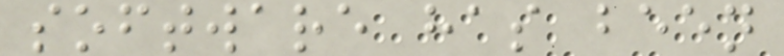software has been
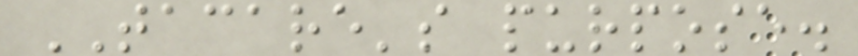TACARE's purpose.
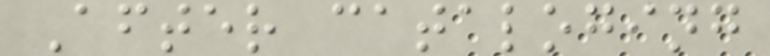After cataloging
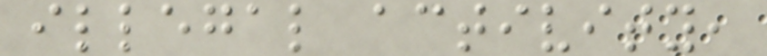illegal activity,
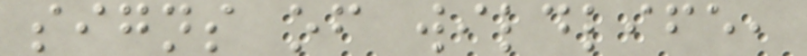signs of wildlife,
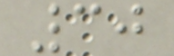30
